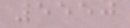5550
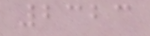2323
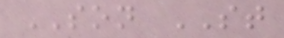SON ST
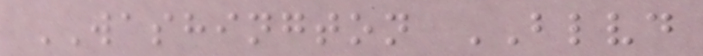WASHINGTON BLVD
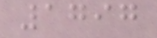1797
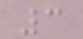3
